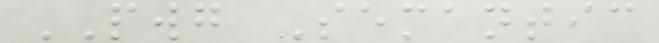PWG Semantic
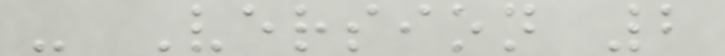- Version 2
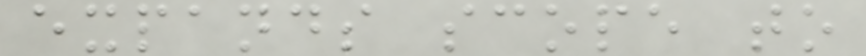expands scope to
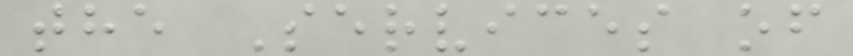the Services of
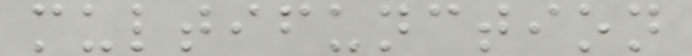multifunction
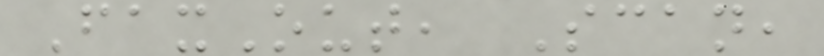FaxOut, Scan,
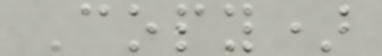Copy)
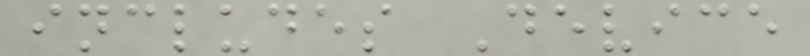includes Device
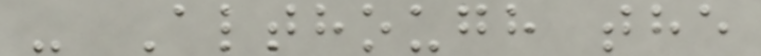- Although the
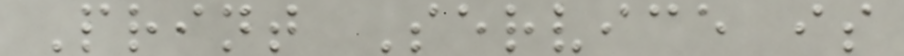Print Service is
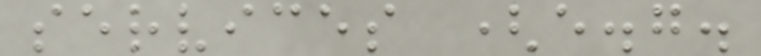services (e.g.
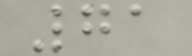71
